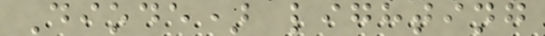Diode) lighting
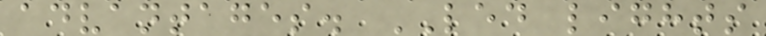advantages. LED lights
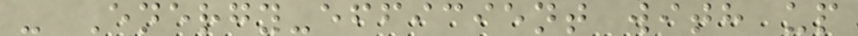- Energy-efficient with up
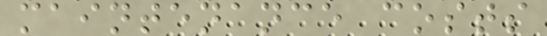maintenance costs
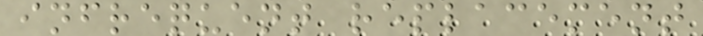infrequent replacement
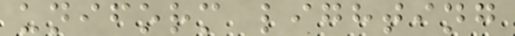uniform lighting
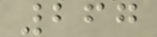267
